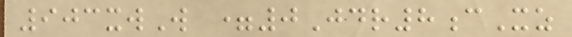903xwW =0Jdr8cXz
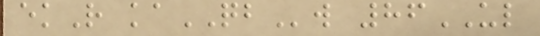ekR kaQBw 86UL
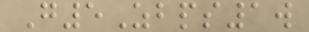G5Zbps1w
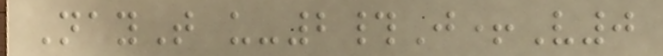NayT u-2#J+V0
